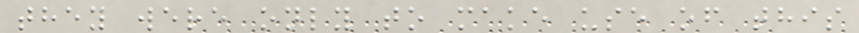they were only to make use of this
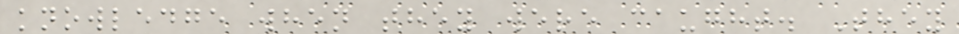knowledge when they were caught. They
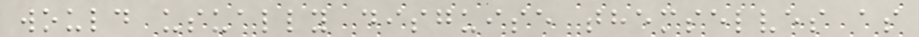would usually disguise themselves as
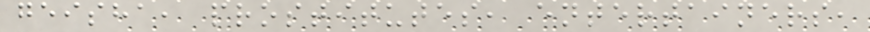geisha, prostitutes, entertainers,
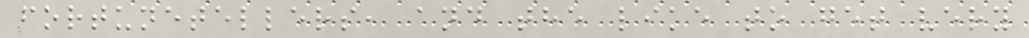fortunetellers, and the like to get very
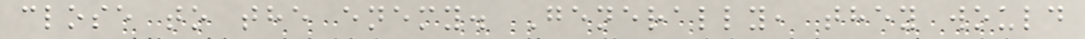close to the enemy. Generally, they would
